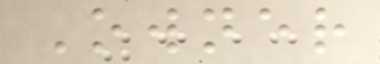Owner
